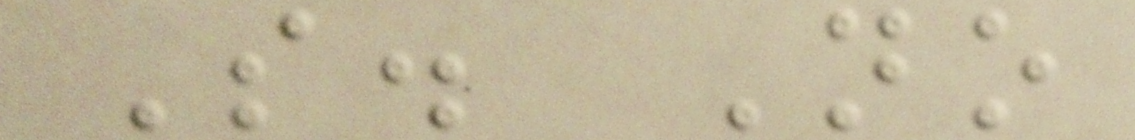S. No
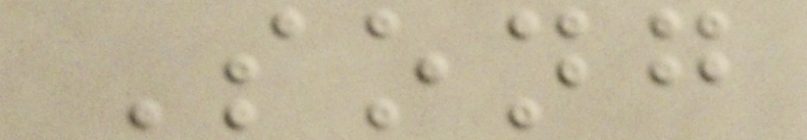Song
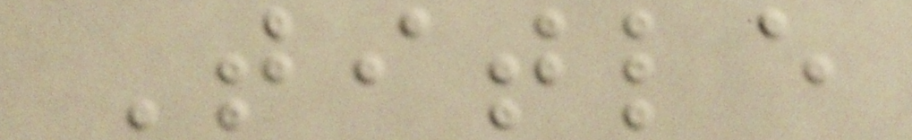Title
